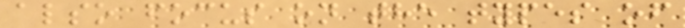also focus on the types of
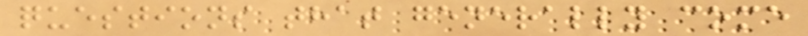questions that generally come
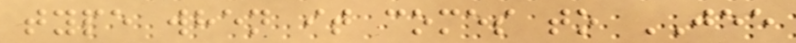type when it comes to JEE
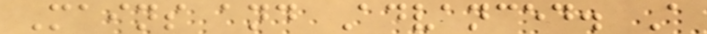Mains and Advanced. A
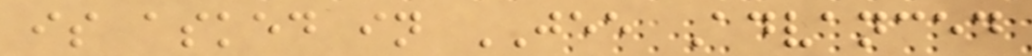is asked in JEE Advanced
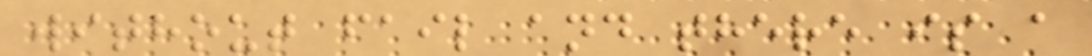without fail and there is a
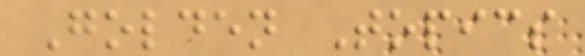Golden Topics
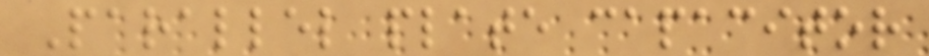Parallel plate capacitor
